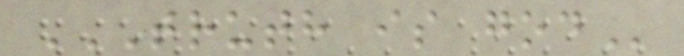TRUTH IS GOD
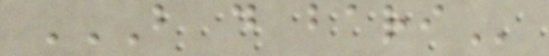B D BARI
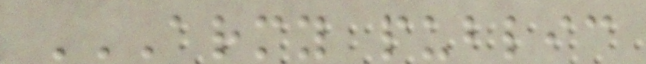ARMY PUBLIC
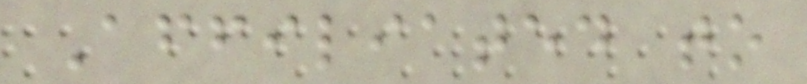Affiliated to
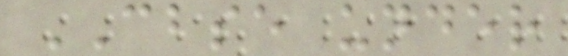CBSE under
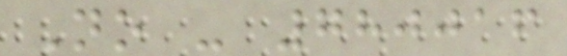No - 780016
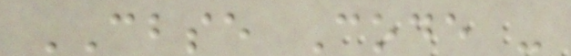CBSE Code -
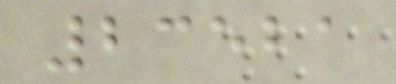23521
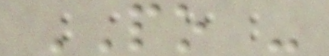PO -
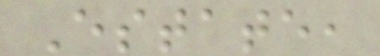Estate,
